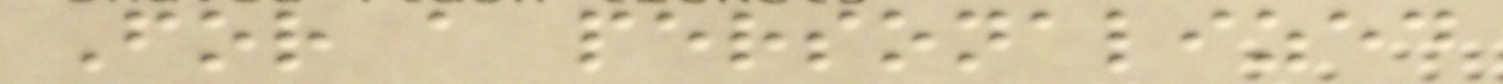For a personalized
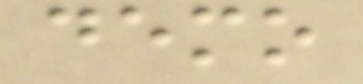demo
